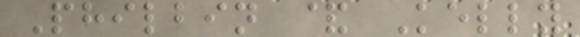Philbin & Kelly
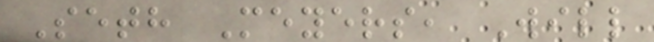Seth Meyers, Will
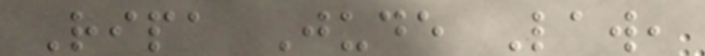Ripa Jude Law,
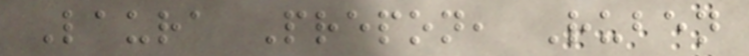Laura Prepon, Ruben
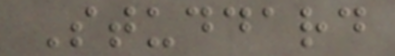Studdard
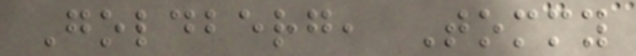Goldberg, Tommy
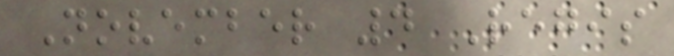November 4 Regis
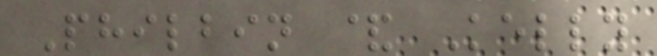Philbin & Kelly
